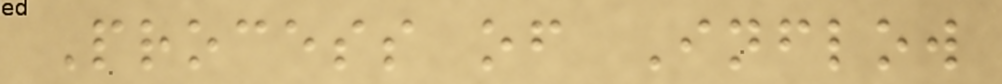Process of Inflow
